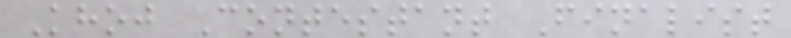Khoj Contestant Finalist
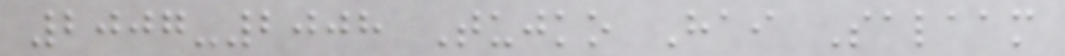2007-2008 Tujko Hai Salaam
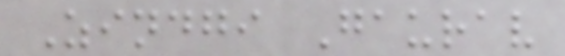Zindgi Gaurav
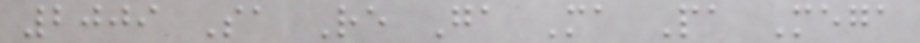2009 Sa Re Ga Ma Pa Mega
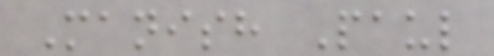Manish Paul
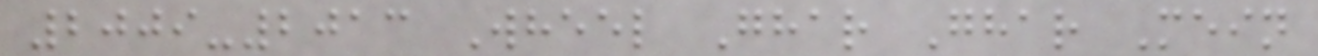2009-2013 Wheel Ghar Ghar Mein
